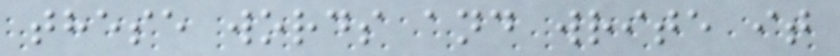these words and write it
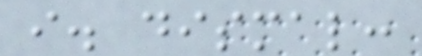i. dismal:
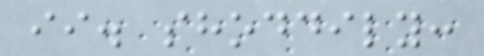ii. shoddily:
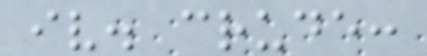iv. crude:
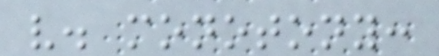v. monotony:
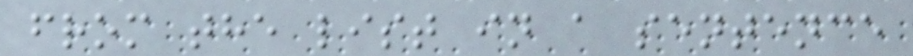from the list in a sentence
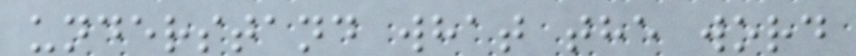understand what the word
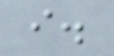i.
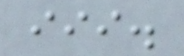iii.
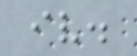iv.
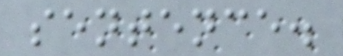sentence.
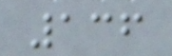136
